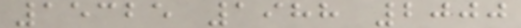15325 1988 2000
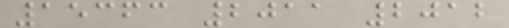15363 2011 2012
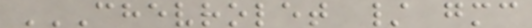CHEVROLET / GMC
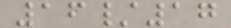16/17
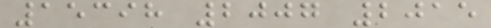15398 2007 2015
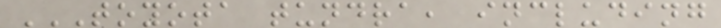TOYOTA TUNDRA, INCLUDING
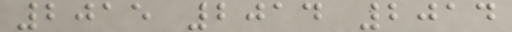2015 2014 2014
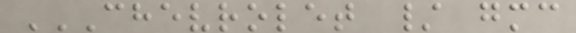CHEVROLET / GMC
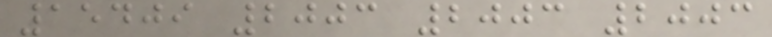15409 2003 2003 2003
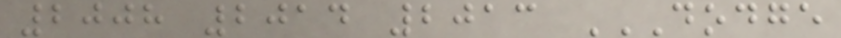2008 2014 2013 DODGE
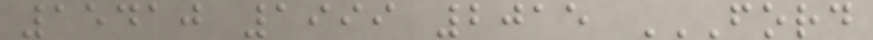15410 1999 2015 FORD
